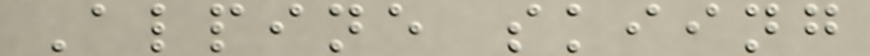Alpine skiing
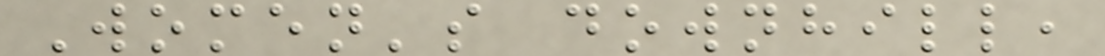Women's downhill,
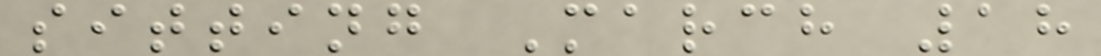sitting March 18
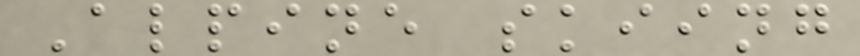Alpine skiing
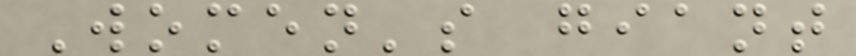Women's giant
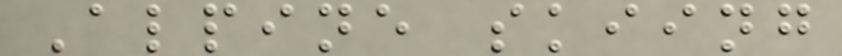Alpine skiing
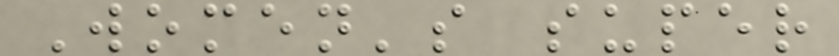Women's super
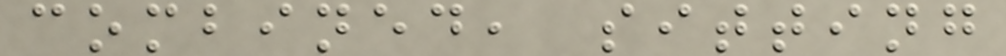combined, sitting
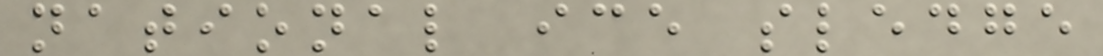national ice sledge
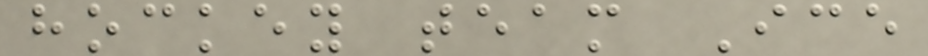hockey team Ice
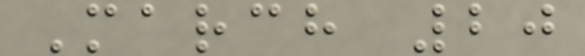March 20
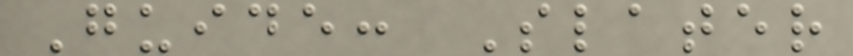Guide: Slater
